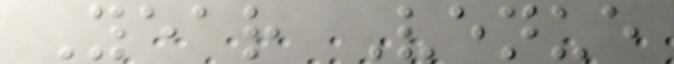Year Venue
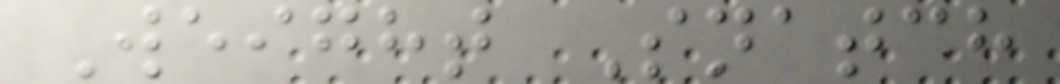Weight Snatch
